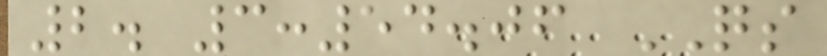2. 3:54.06 QS
